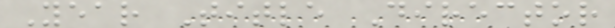Year Title Director
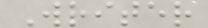Writer
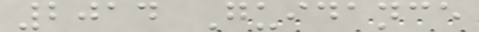2014 Guidance
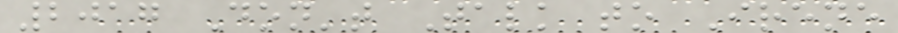2017 Don't Talk to Irene
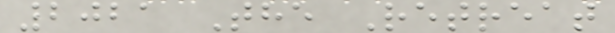2021 The Retreat
